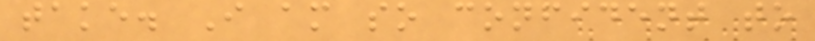take. I am so confident to
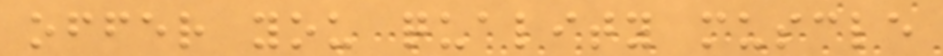offer you quality muscle
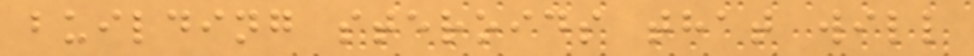building steroids that will
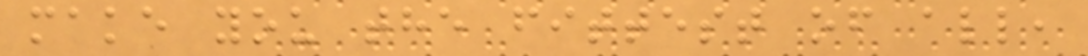make you the fittest of all,
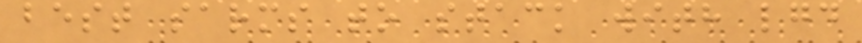best sarms to stack with lgd
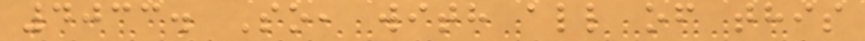4033. So, with all of this
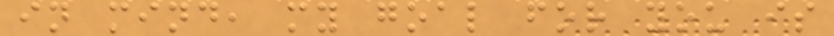in mind, my goal for you is
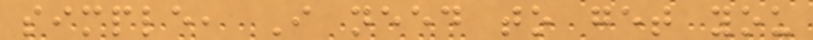simple, I need to get you
